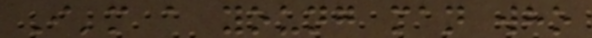I'm a young man who
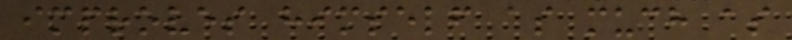improves himself as much as
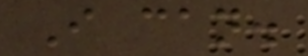I can.
